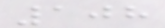108
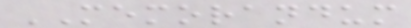MEMORANDUM
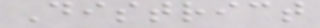District
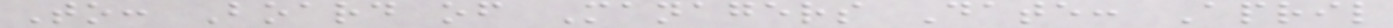To: Board of Managers Date: April
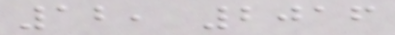12, 2016
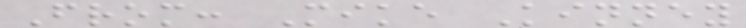From: Mike Kinney
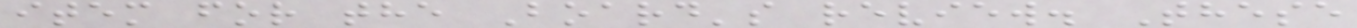item for the Board's review. These
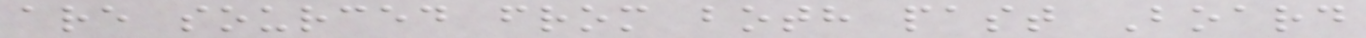are sourced from both past Board
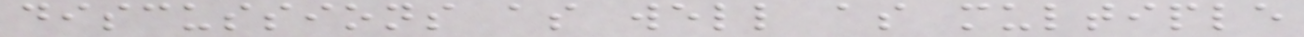discussions as well as multiple
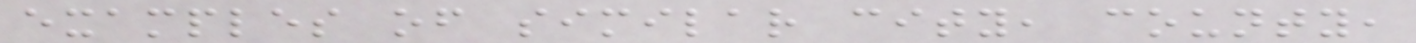examples of similar city, county,
